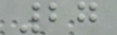27
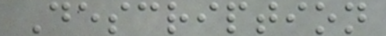Description
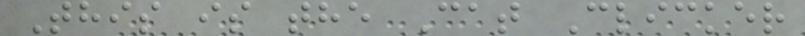This is the Cat Clicker
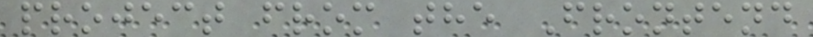project from the Frontend
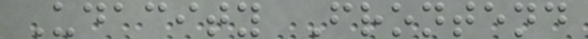Udacity Frontend
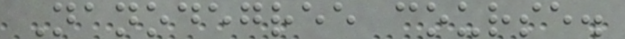Nanodegree course.
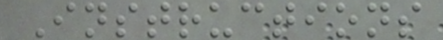Instructions
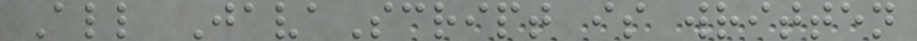All JavaScript is written
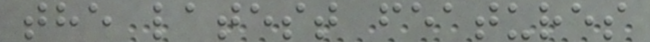the latest features
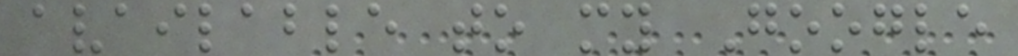available to my Google
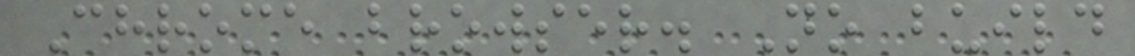Chrome browser. No build
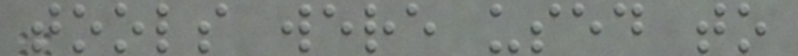tools were used to
